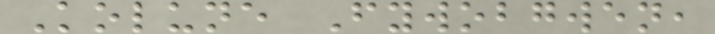Kolune Fywobgwen,
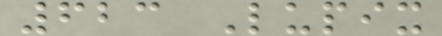623 Lupix
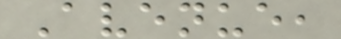Avenue,
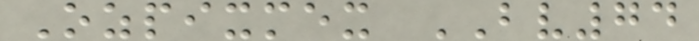Ozpixmex BV74
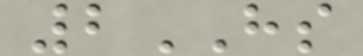2HS
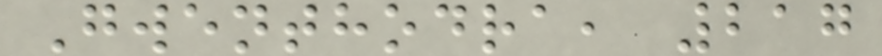Gwenthodra, 217
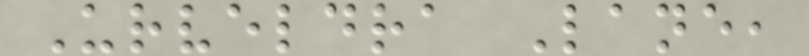Urveldra Lane,
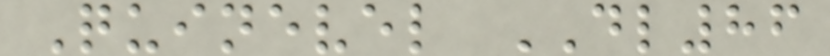Quinevel DL86
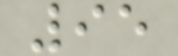95
